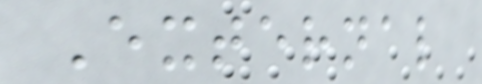External
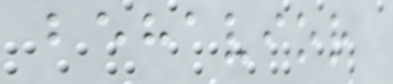behavior
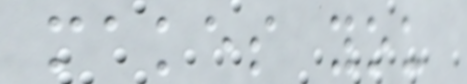makes you
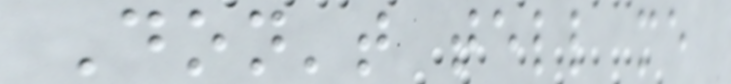Don't tell me
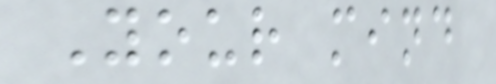Your mind
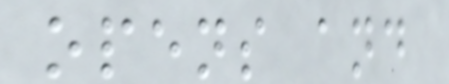opens and
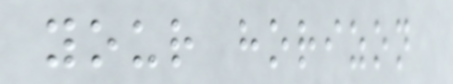your horizon
